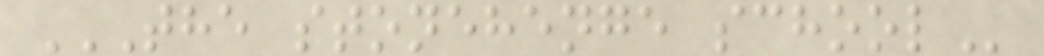THE STONEHENGE SCHOOL
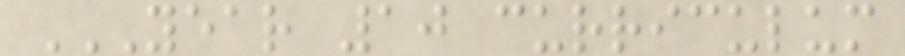YEAR 10 CURRICULUM
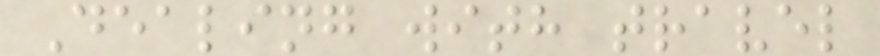Dealing with travel
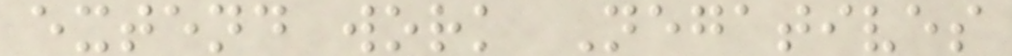extend work Negatives
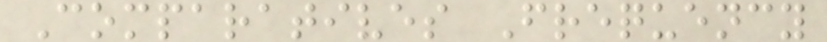Comparatives Frequency
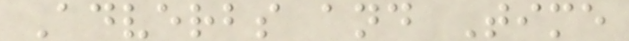Adverbs and Time
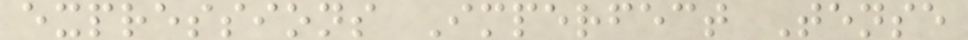expressions Imperfect Tense
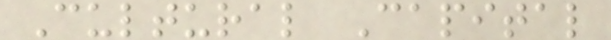Cultural Capital
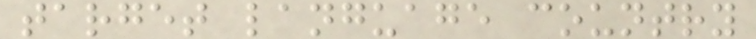target language country
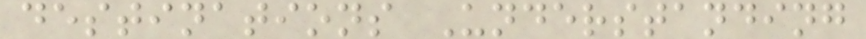destinations Understanding
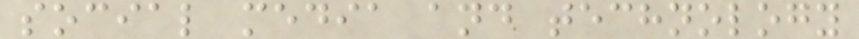social media and technology
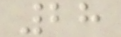28
